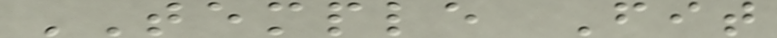TEMPLE Fit
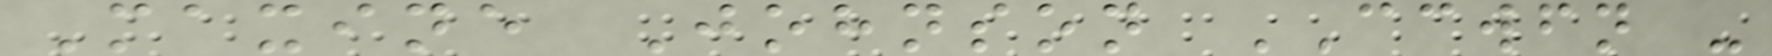Maxine Johnson CCWFN -
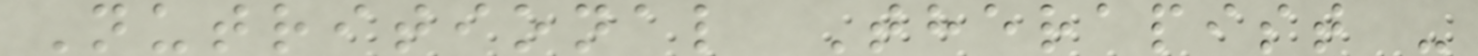Nutritional Therapist -
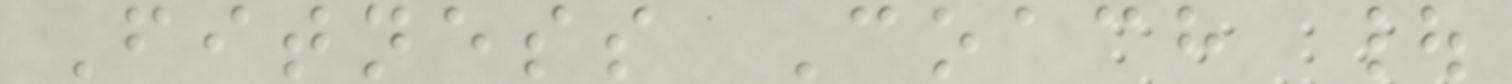Fitness Coach |
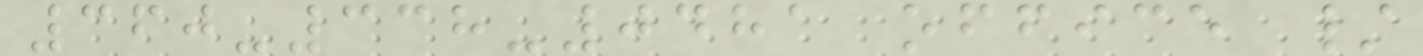360-338-0481 office /
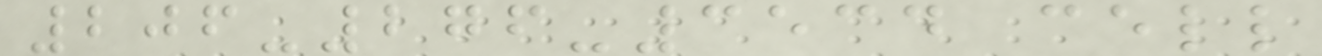206-276-3534 cell
